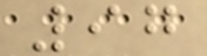97
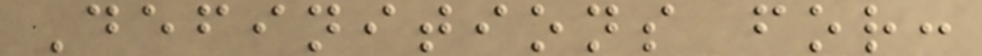Definitions for:
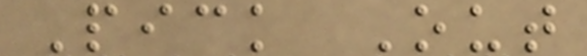Pick Out
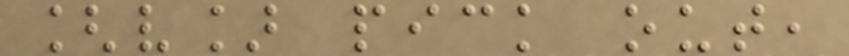[v] pick out,
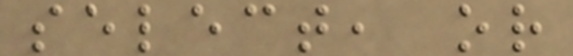select, or
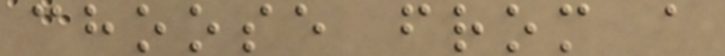choose from a
